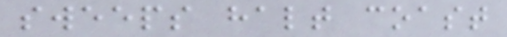sweeps halt coast
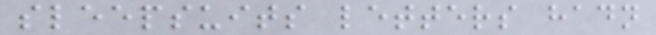sleepsuits letters hadn
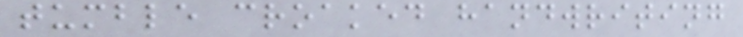tumble croaked handwriting
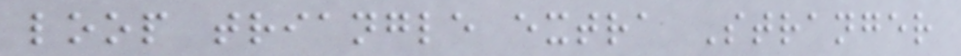loop triangle extra Stranger
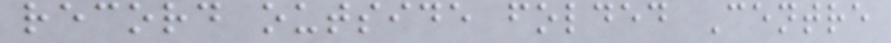record outside folded Centre
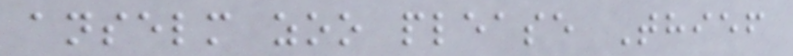anselm zoo please Thief
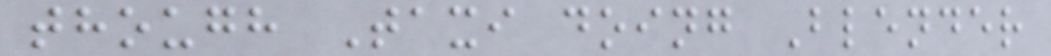though Taxi doing Blender
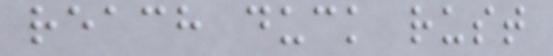reach duck rust
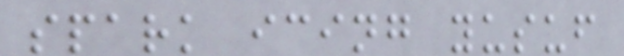spark icing yusuf
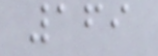169
